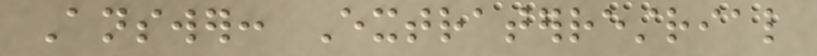Answer: Extraterrestrial
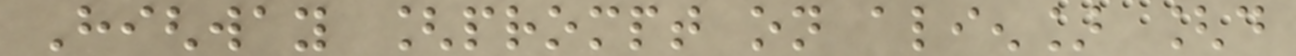Highway [prompt on alien] [do
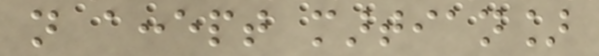not accept martian]
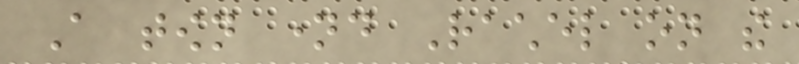A town named Rachel on the
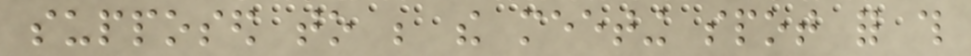supposed to be the meeting spot for this
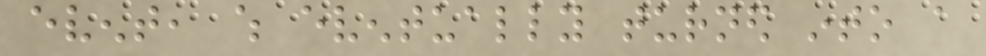event, which eventually turned into a
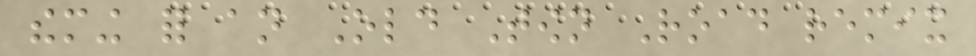theming for an Old Town Road remix
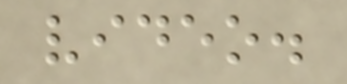video.
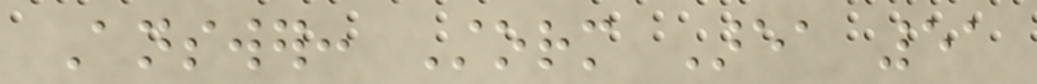Answer: Storm Area 51
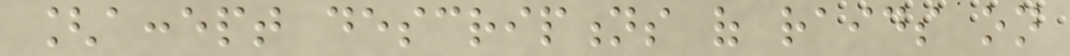[accept descriptions of raids on
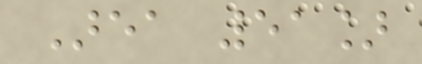Area 51]
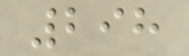298
